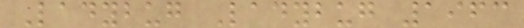Ladybug Ladybug 1963
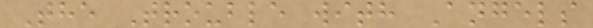The Trouble with Angels
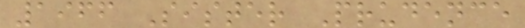1966 Sister Prudence
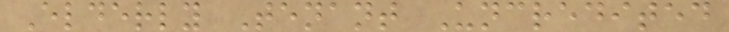Elderly Tenant Uncredited
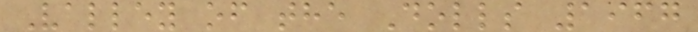Valley of the Dolls 1967
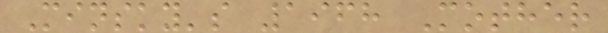Minsky's 1968 Mother
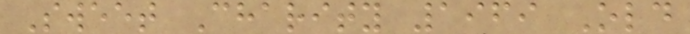Sweet Charity 1969 Old
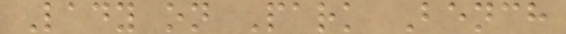Lady on Park Bench
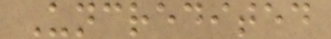Uncredited
